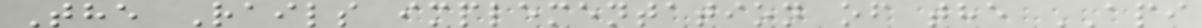The Rails implementation of the API
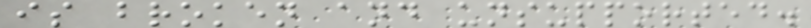is broken and unsupported.
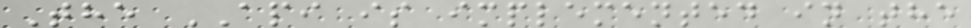The API is implemented in the
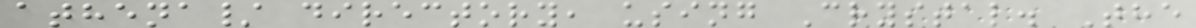athena/ directory, using Crystal. The
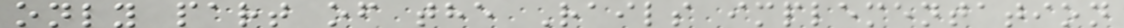only part of the Rails implementation
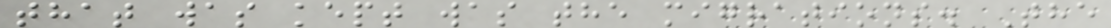that was kept was the migrations. The
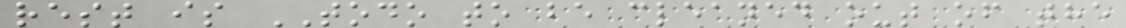rest is TODO to be cleaned out of the
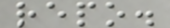repo.
